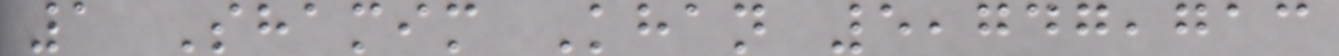1 Shamim Khan 5,747,713
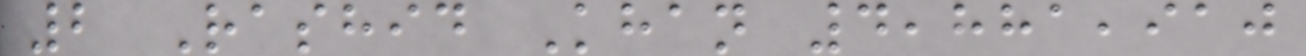2 Rashid Khan 4,881,910
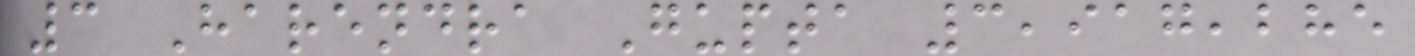3 Harendra Gupta 3,917,285
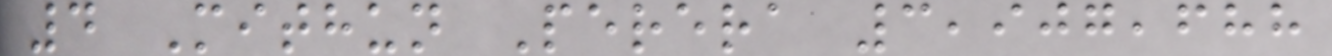4 Mithun Perera 3,907,688
